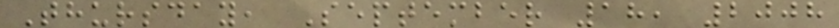Thursday, September 18, 2008
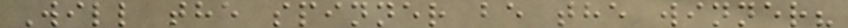Will the spinner be the winner?
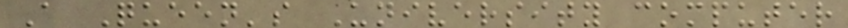A Queen's University computer
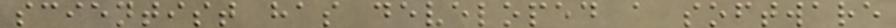scientist has developed a software
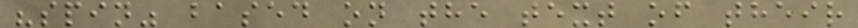"spin" based on the text of their
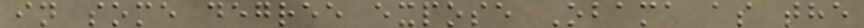in some degree expose Obama as the
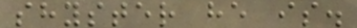shyster he is.
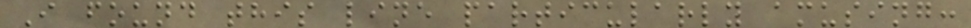I found this line particularly amusing:
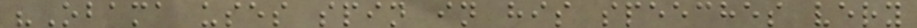"Obama uses spin in his speeches very
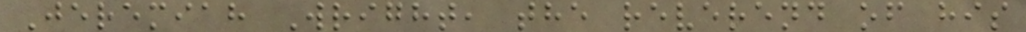Jeremiah Wright, the reverend of his
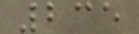235
